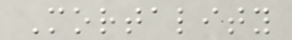Mortality
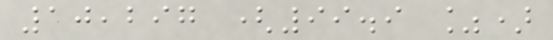10,297 (99.9 %)
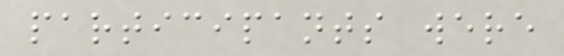participants were
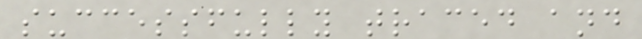successfully traced and
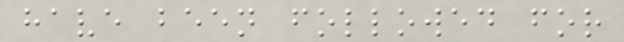have been followed for
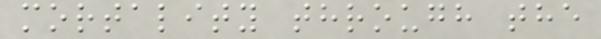mortality through the
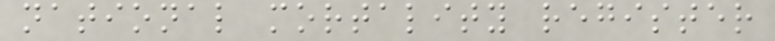national mortality register
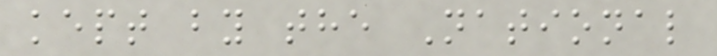kept by the National
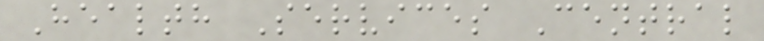Health Services Central
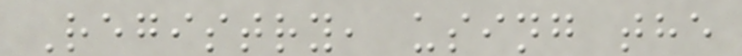Registry, using the
